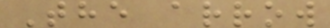The arrow
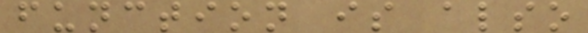function is also
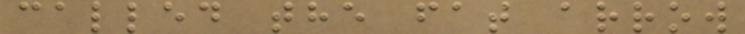called the fat arrow
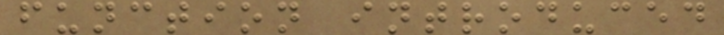function introduced
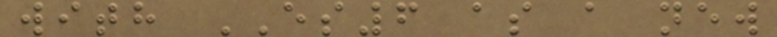with ES6 as a new
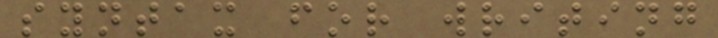syntax for writing
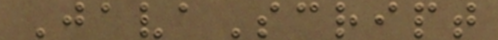JavaScript
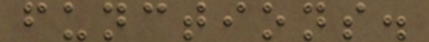functions.
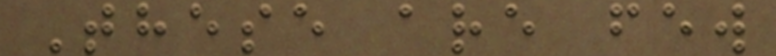These are few
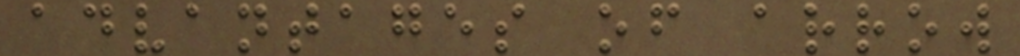advantages of arrow
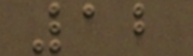12
